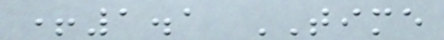+1.1 TIME
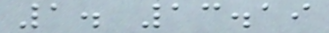1. 13.19
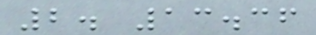2. 13.36
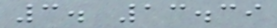3. 13.39
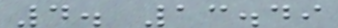4. 13.49
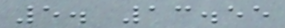5. 13.55
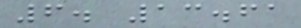6. 13.61
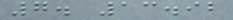7. 13.92
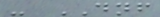- DNF
